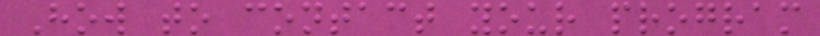How to contact your program
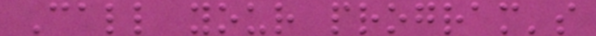Call your program's
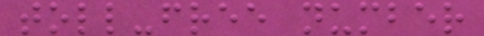toll-free number
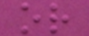or
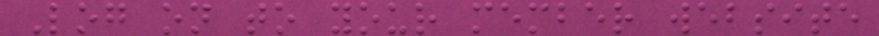Log on to your member website
